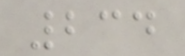234
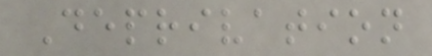Deprivation
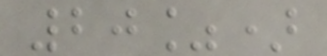20%)
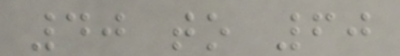40 to 60
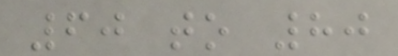60 to 80
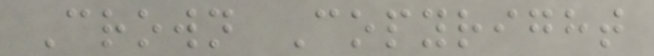Crown Copyright
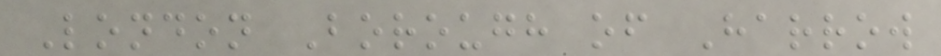London Borough of Harrow
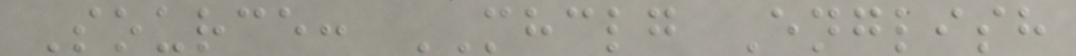Source: MHCLG English
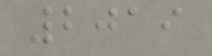2019
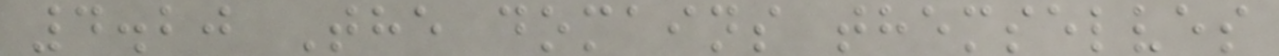4.20 The domains themselves
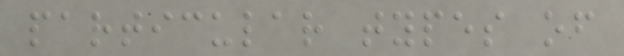particular types of
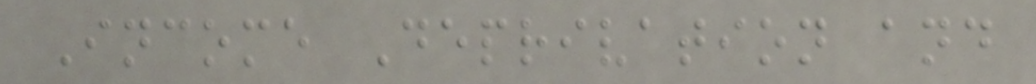Income Deprivation and
